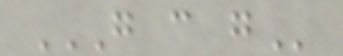G C G
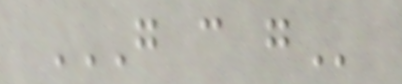G C G
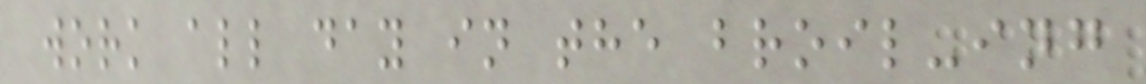work all day in the broil-ing
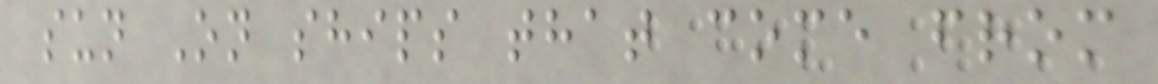sun On ships that come from
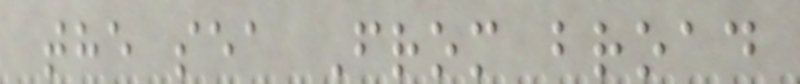the sea From broad
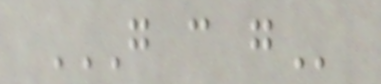G C G
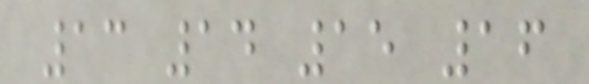13 14 15 16
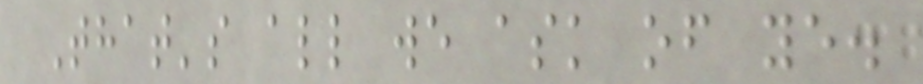That's all we ask of ye.
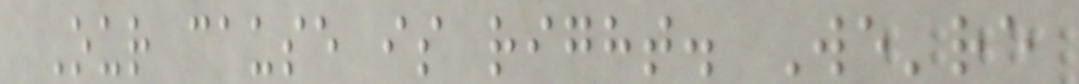Our cause is right. We're
